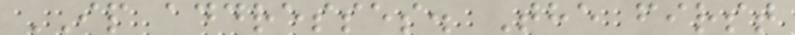IP addresses. The first
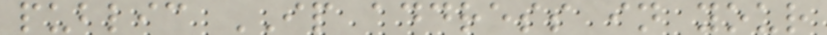public IP address in your
